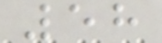58
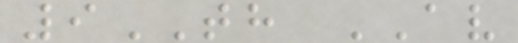9TH AV
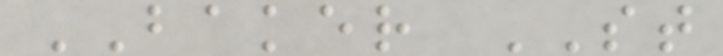BAKER ST
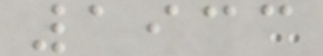1933
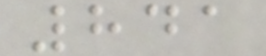841
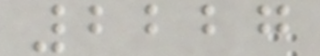2227
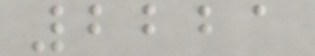2221
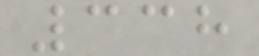338
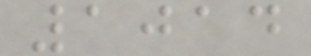1014
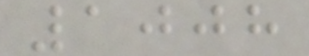1008
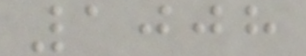1008
